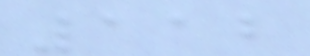112
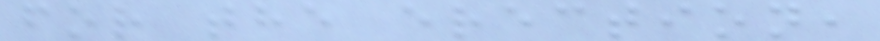for the erection,
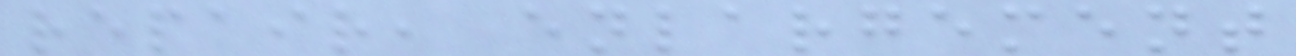repair, enlargement
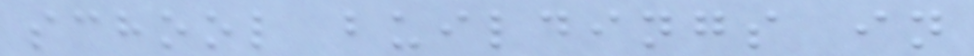school buildings in
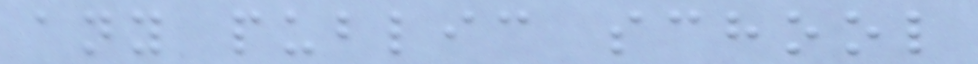any public school
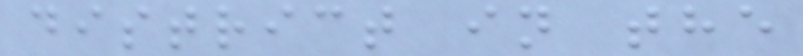district in the
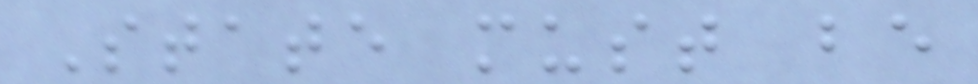State must be
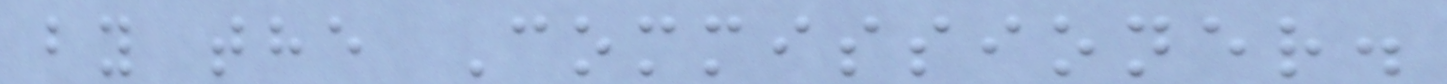by the Commissioner.
